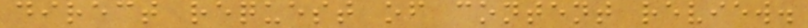direct request of content review.
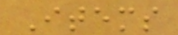Items
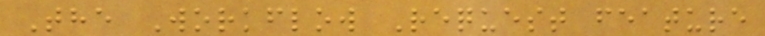The Workflow Request feature
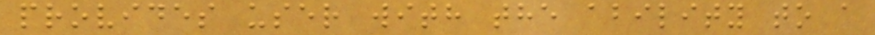provides user with the ability to a
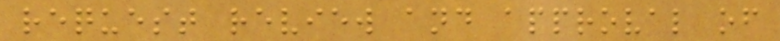request review and approval of
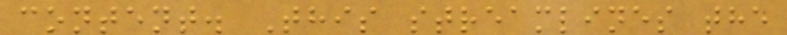content. This streamlines the
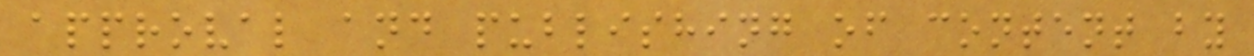approval and publishing of content by
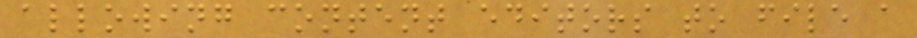allowing content editors to file a
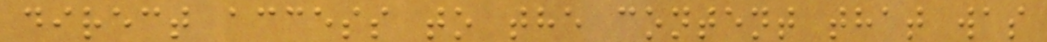direct access to the content that was
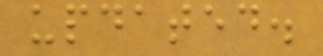updated.
